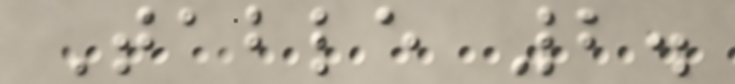Table 2.
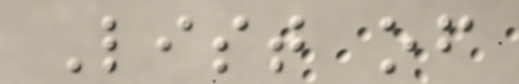List of
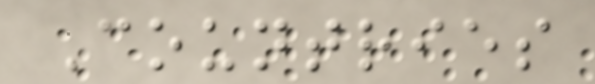Countries
